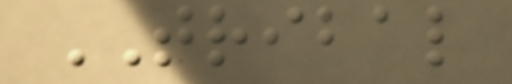TRIBAL
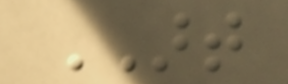ART
